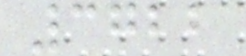3722
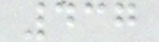437
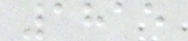1815
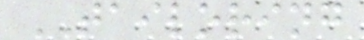TAILORING
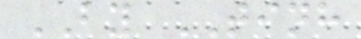BY TINH
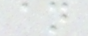an
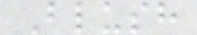Blush
